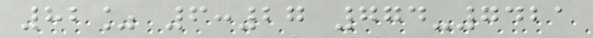82% 6:27 774-7421
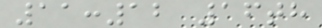11:12 16th
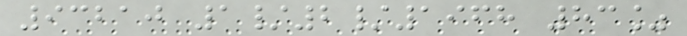93210 1/2/1968 83%
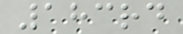183rd
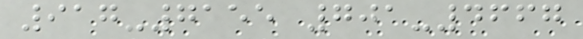917-7155 701-4667
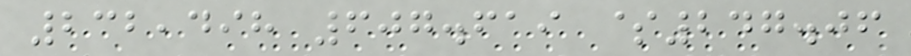232,498 607.619 $247.06
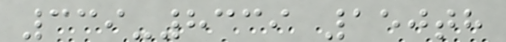339-8339 150th
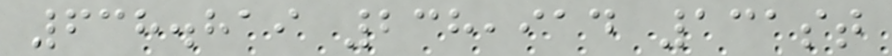638.819 238,914 131st
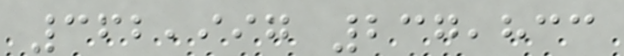362,997 237,833
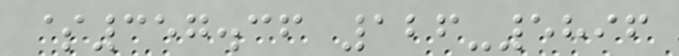$357.36 126-5896
